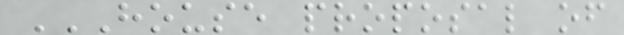HOUSE PROPOSAL OF
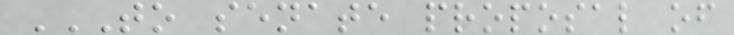TO SENATE PROPOSAL OF
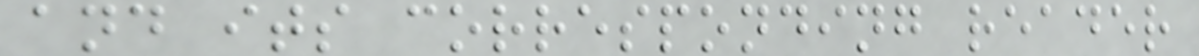and its corresponding reader
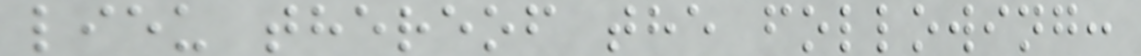lieu thereof the following:
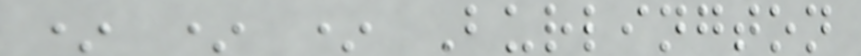* * * Burlington
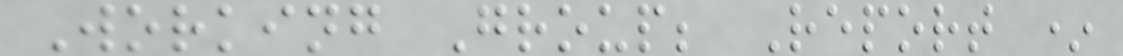Working Group; Report *
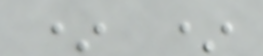* *
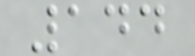144
